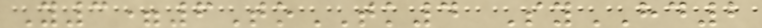Y3=6ToTK4 SyHD2
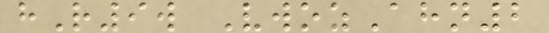hR9w VwozAhn2
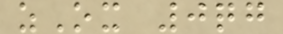zOx 0qg
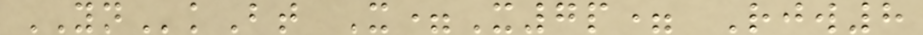YNkBt X=X7p= Rjw8
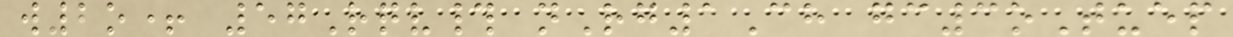w2o+ 57Rqv# nRg1Ch gc3oTuep
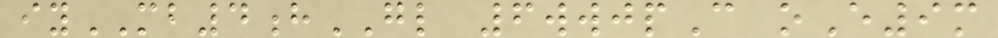iyMB4hGL 6wwjpC oE9m
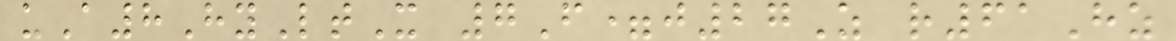uA8HyLtX 7F=j27Z r61Hz
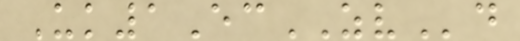Uk1EcZVd
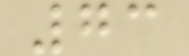73
